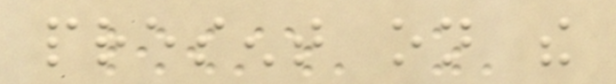present on the
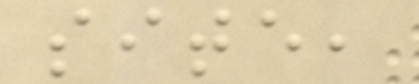site,
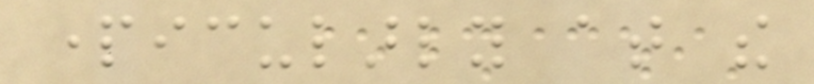particularly at the
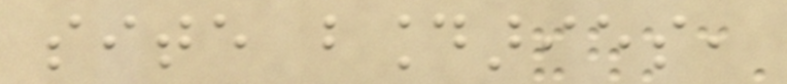site boundaries,
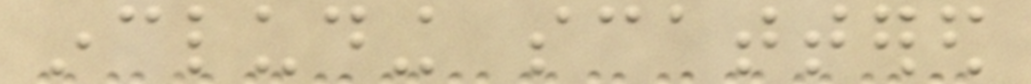including scattered
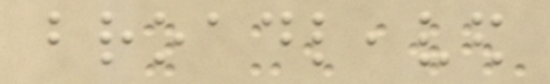broadleaved
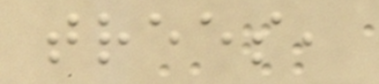trees,
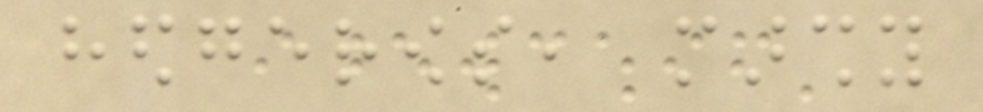hedgerows, marshy
